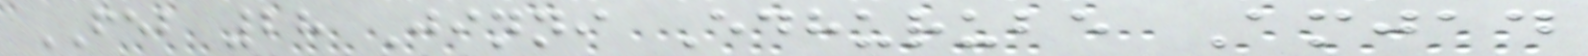FEB 28 Jinni Edhurube Amjad
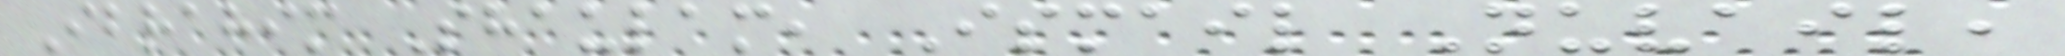Ibrahim Shaulam, Ismail Nuvail,
